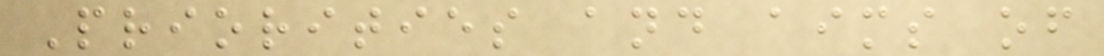Priorities and aims of
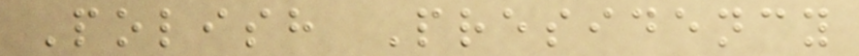Polish Presidency
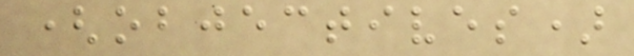(objectives)
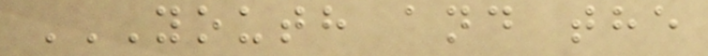YOUTH AND THE
